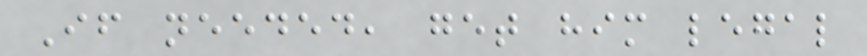If needed, get him legal
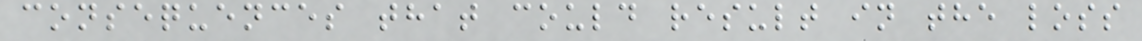consequences that could result in the loss
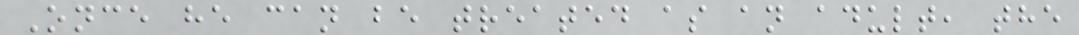Once he can be treated as an adult, the
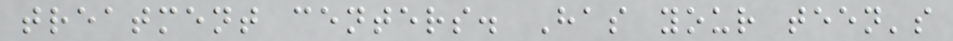treatment centers. Has your teen's
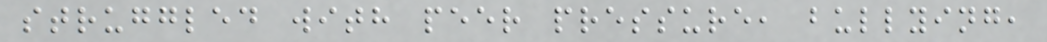struggled with peer pressure, bullying,
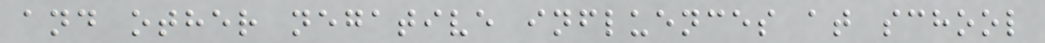and other negative influences at school
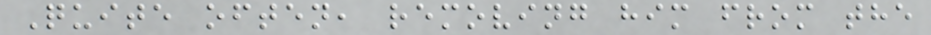Quite often, removing him from the
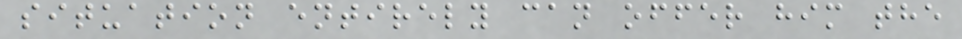situation entirely can offer him the
